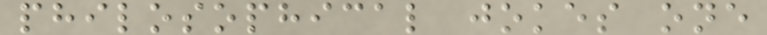philosophical jokes one
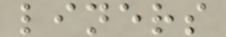liners
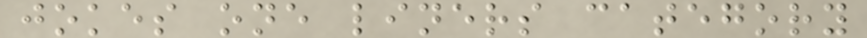jokes one liners category
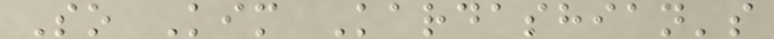So Kim Kardashian's
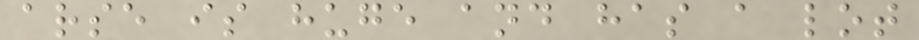arse is huge and has a lot
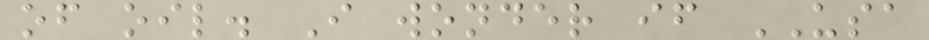of oil. I wonder if USA
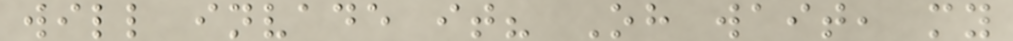will invade it? Oh wait, my
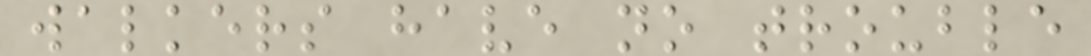walkers have no trouble
